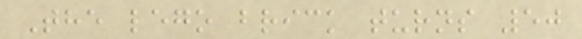The lego brick turns 50
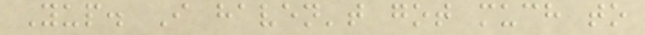Yup. I haven't got much to
